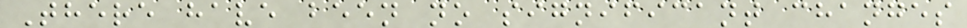There have been no significant changes
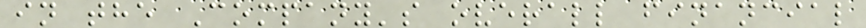in the Company's overall financial
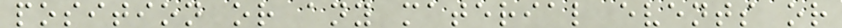position or any material events or
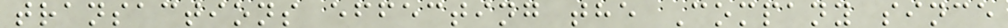transactions effecting the Company since
